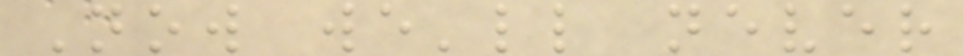Now we'll never
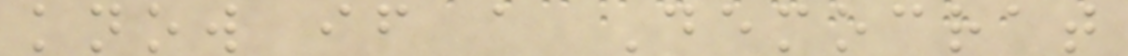know if a Democrat
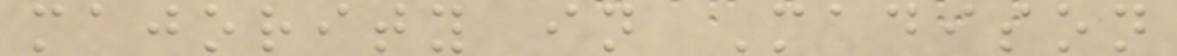majority in Madison
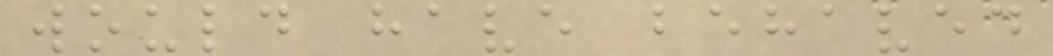would have behaved
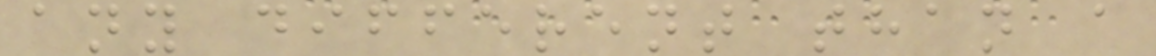any different than a
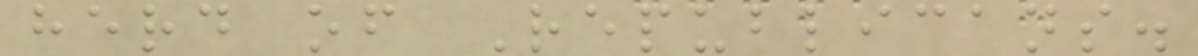herd of Republicans.
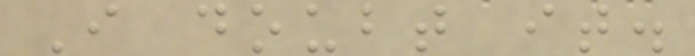I doubt it.
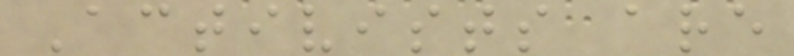Activists are
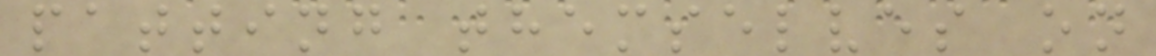patting themselves on
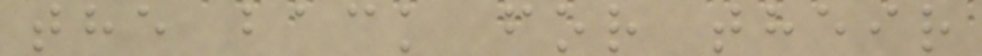the back for their
